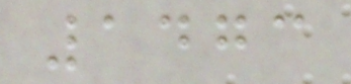1473
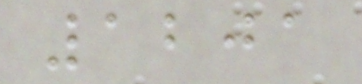1201
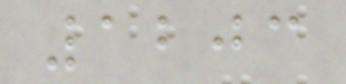1203
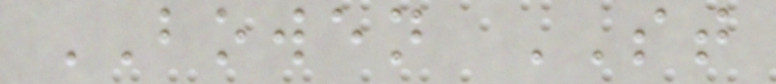BOWEN ST
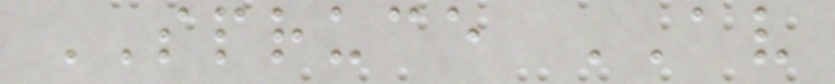SPRUCE AV
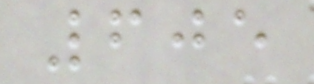605
